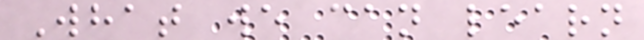What we can learn
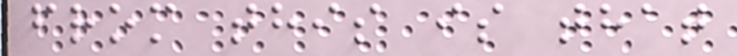from this is that
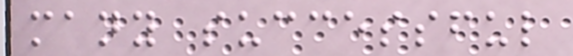many successful
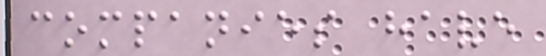companies have
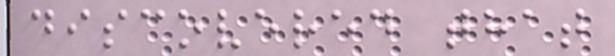discovered that
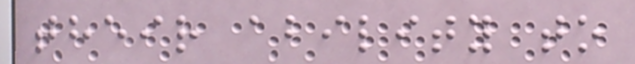their ability to
